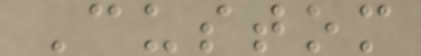Custom
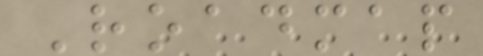Roadmap
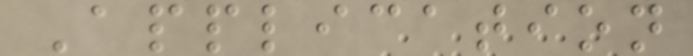Application
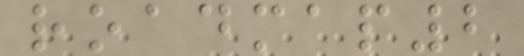roadmap2
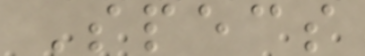Specs
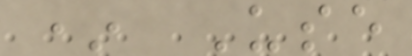* Use
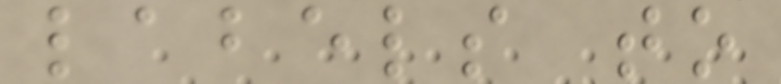labels to
